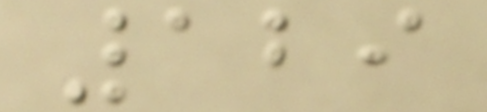129
